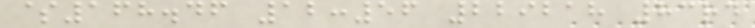$168.46 12:56 229218 83rd
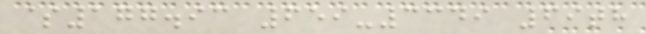$177.93 659-3349 69th
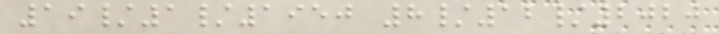19/1/1950 8/12/2020
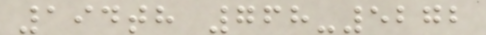194th 768-5272
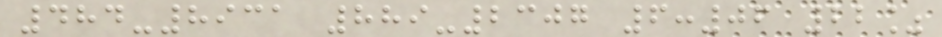484-8931 889-2307 6:06 22%
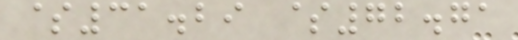$31.29 $72.71
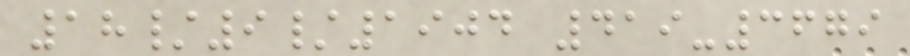18/9/1904 419-3679
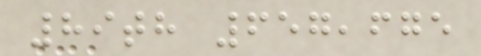89th 657,675
